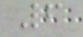6
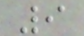9
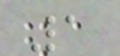1
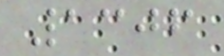1306
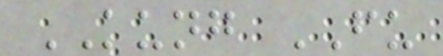KUNG FU
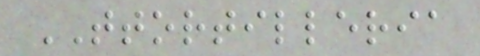TTORTILLERIA
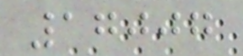17007
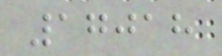17018
